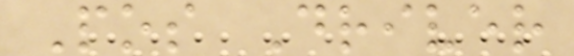Pos Driver
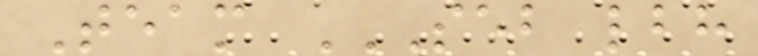Team SEB LBH
